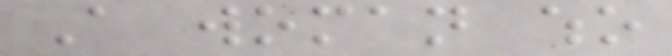A woman who
